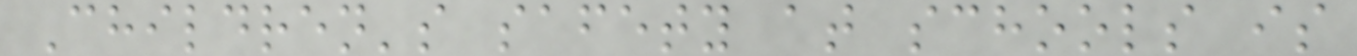Children's safety at schools is
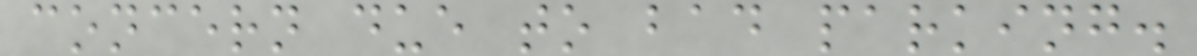concern due to bad parking.
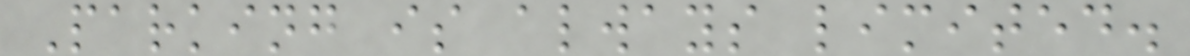Parking is always limited.
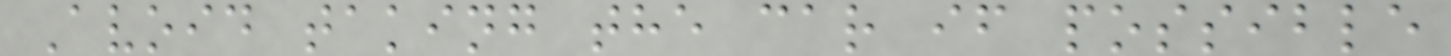Avoid taking the car if possible
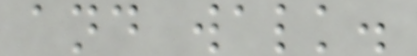and walk.
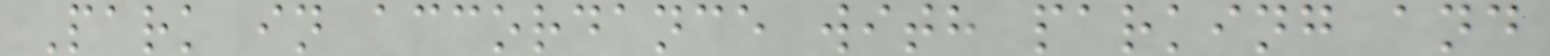Park in accordance with parking and
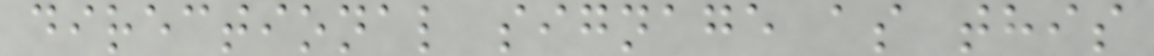directional signage as this
